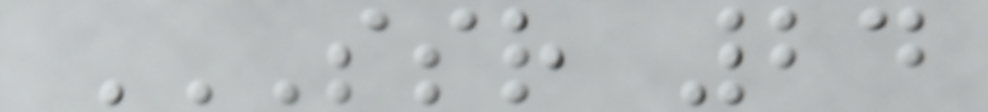SSR 24
